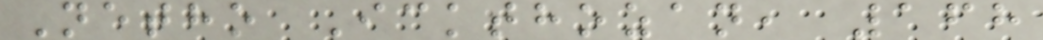Netho Ickthozan, 168
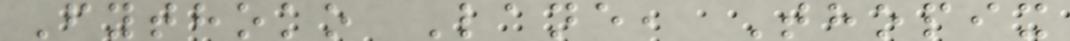Fythoko Lane, Thopix
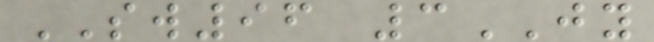SW96 3JY
